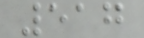517
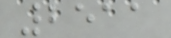2511
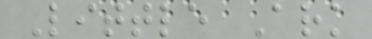Little Ark
